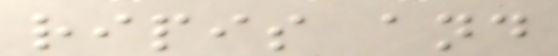ripis and
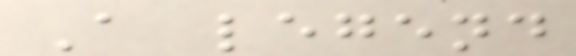A legend
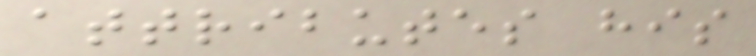attributes his
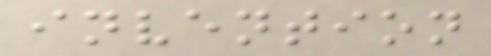invention
